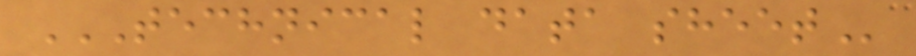TECHNICAL DATA SHEET
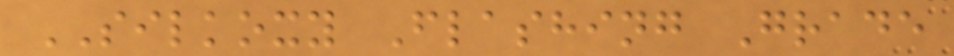SILKOXY Flashing Grade
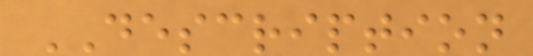DESCRIPTION
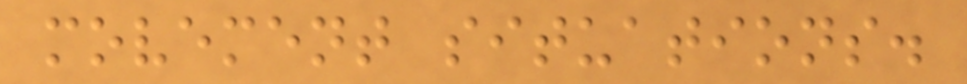movement situations.
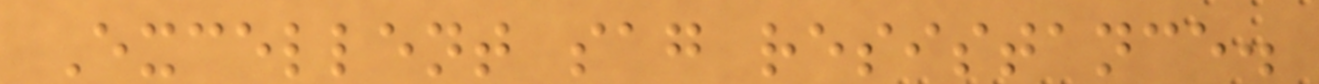Excellent sag resistance.
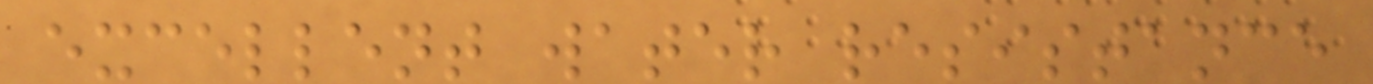excellent water resistance
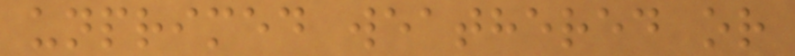unprimed weathered or
